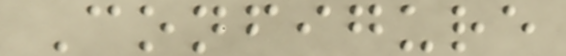Configure
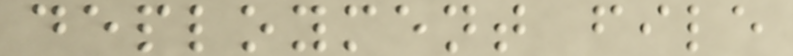deployment file
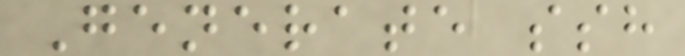Generate ssh
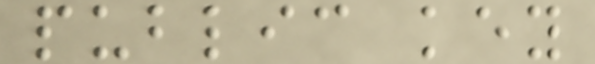public key
